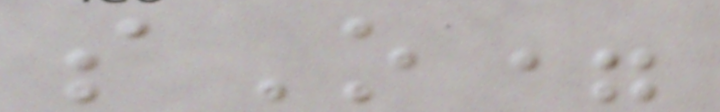sO=
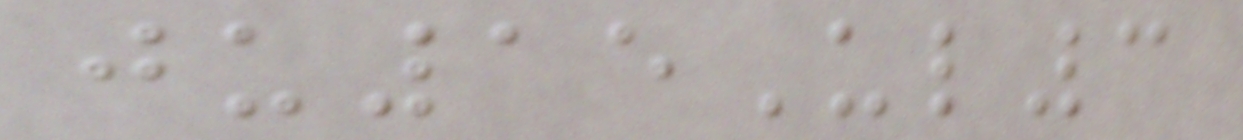ju15Ul3
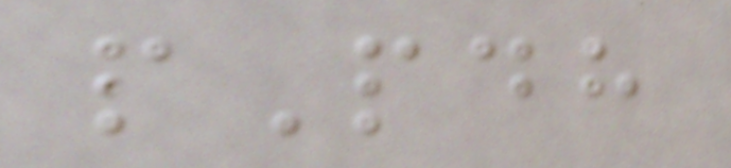pPdh
